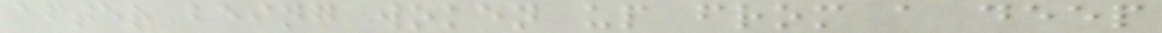after being woken up from a deep
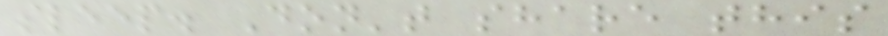sleep. Don't share this
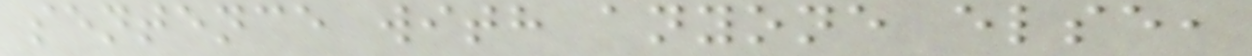sentence with anyone else,
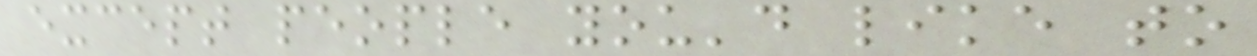except people you'd like to
